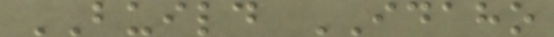BUILD IDAHO
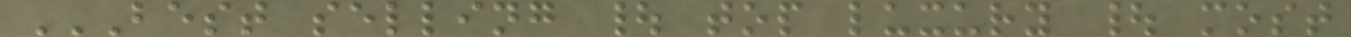BEST SELLING | TOP LUXURY | MOST
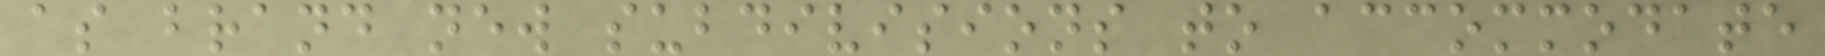as brand new subdivisions to accommodate
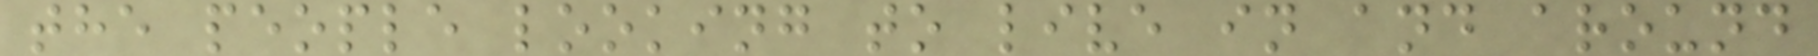the people looking to live in and around
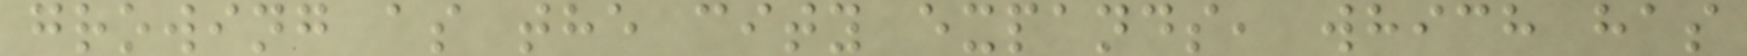growing as the city expands, which has
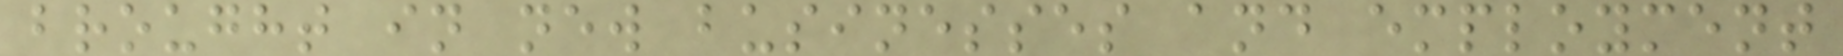brought in new businesses and employment
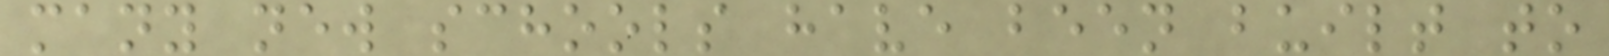many new schools have been built to
